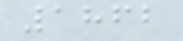1862
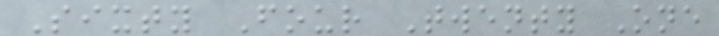Sixty Four Twenty One
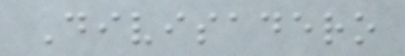Divisadero
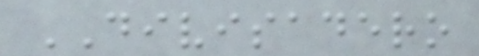DIVISADERO
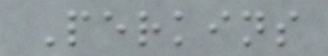Perkins
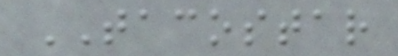TACOSTAR
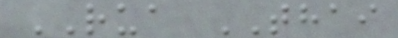RUA THAI
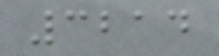3214
